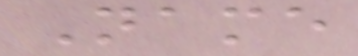Name
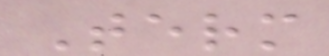Term
